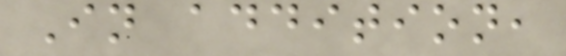In addition,
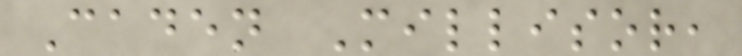Caden Millisor,
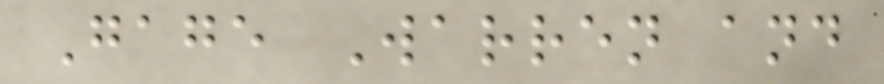Gage Warren and
